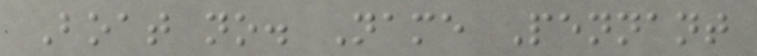Boat no. Name Pennant
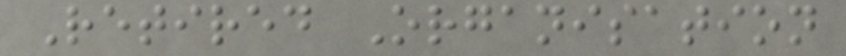Retired Organisation
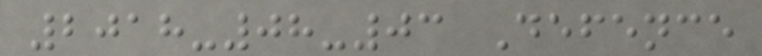2018-08-03 Defence
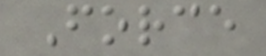Force
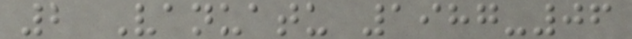2 Vanuatu 1987-06
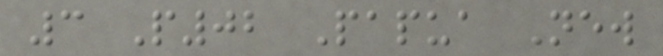3 P02 Papua New
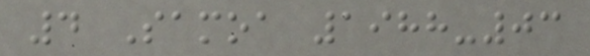4 Samoa 1988-03
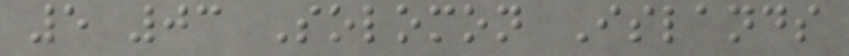5 03 Solomon Islands
